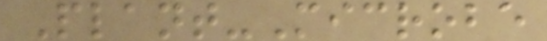Plant-Microbe
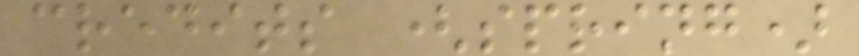credits (spring)
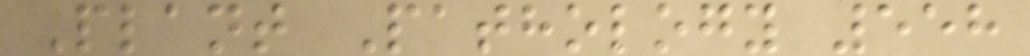Plant Pathology 558
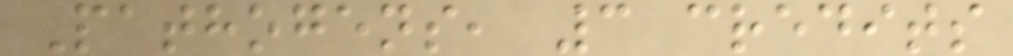Pathogens, 3 credits
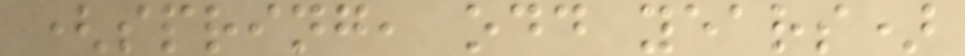(spring, odd years)
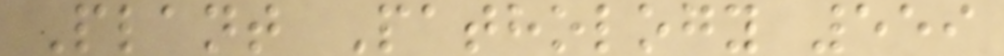Plant Pathology 559
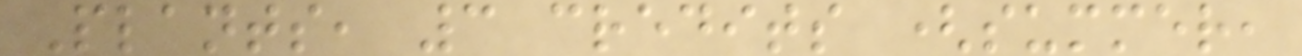Plants, 3 credits (summer,
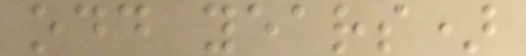odd years)
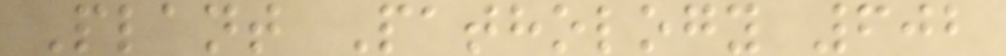Plant Pathology 602
